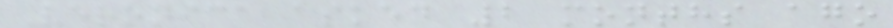Veronica asked 2 months ago
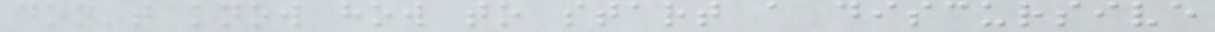don't know how to start a discursive
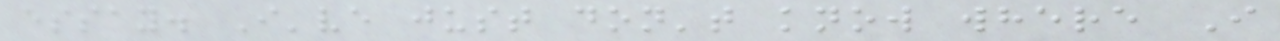essay. I've just don't know where I
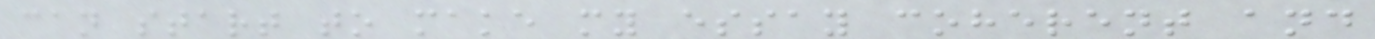can start to make my essay coherent and
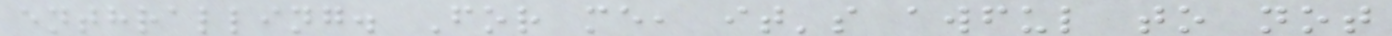enthralling. For me, it's awful to not
